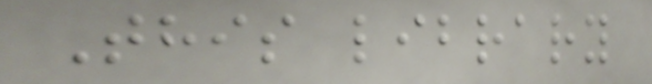This library
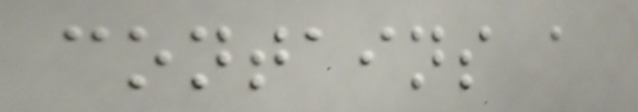contains a
